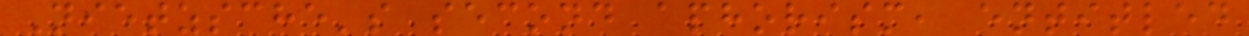Nietzsche's second aphorism, entitled
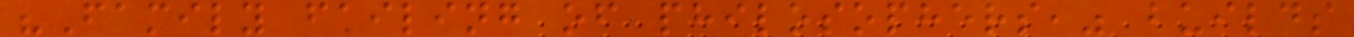"Family failing of philosophers," builds
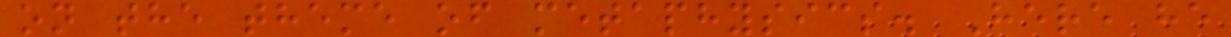on the theme of metaphysics. Here he
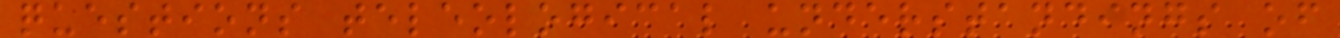questions teleological understandings of
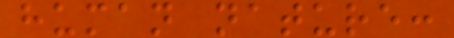human nature:
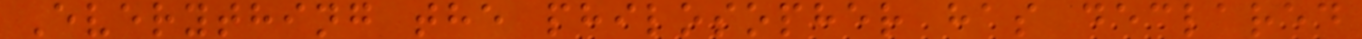Everything the philosopher has declared
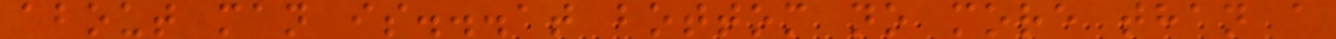about man is...at bottom no more than a
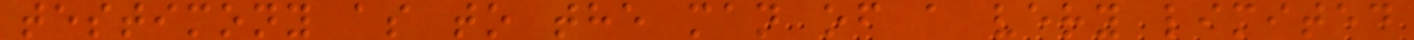testimony as to the man of a very limited
